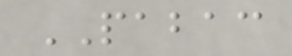PABAC
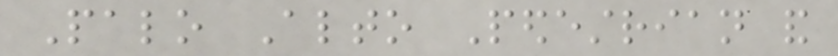Palo Alto Pedestrian and
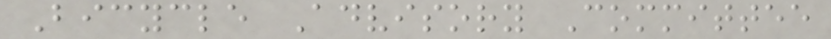Bicycle Advisory Committee
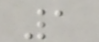1
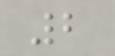2
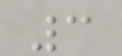3
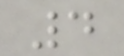4
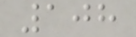108
